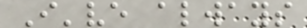I've always
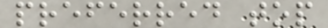preferred top
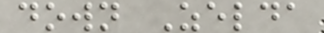down Zelda
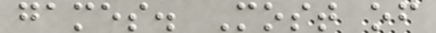games. Most of
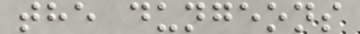the dungeons
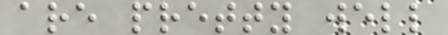are pretty well
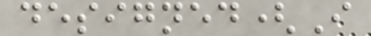designed(I
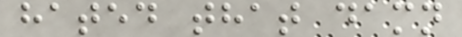hated that damn
